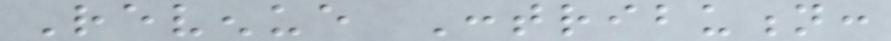Revenue Contribution:
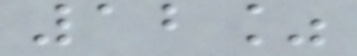12%
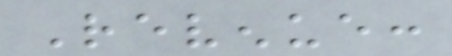Revenue:
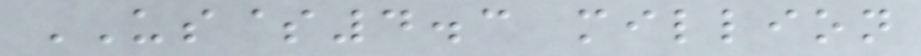US$4.3 million
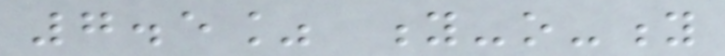7.5% y-o-y
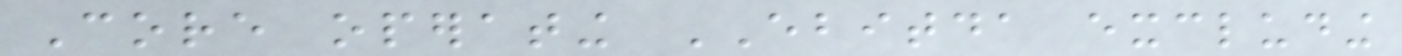Core operating EBITDA excluding
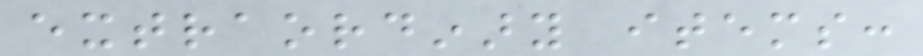extraordinary items:
